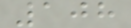108
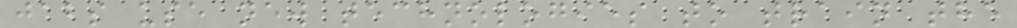jabs use new technologies to train the
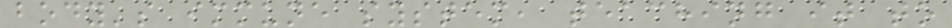body's immune system, teaching it to
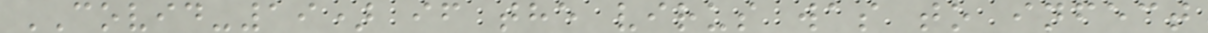COVID-19) if the virus was to infect
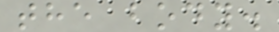the body.
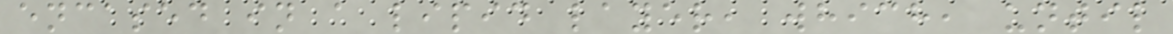encased in a lipid layer, which, until
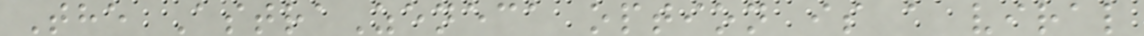The AstraZeneca option is a viral
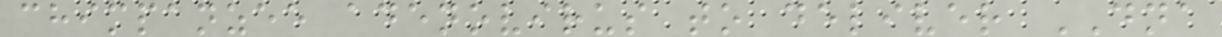chimpanzee adenovirus to deliver DNA
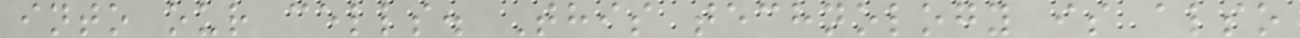into our cells. This technology is also
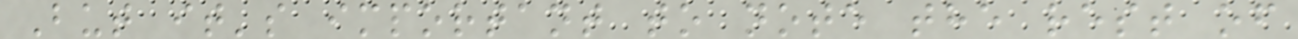But it's important to note the rest of
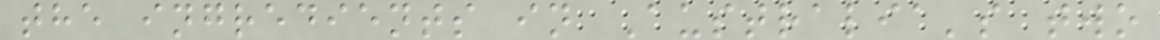the ingredients in Australia's two
